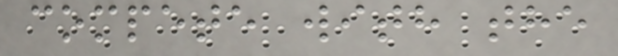compete with the
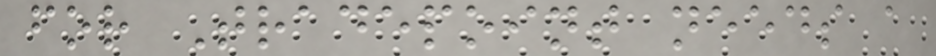for Tradepoint needs a
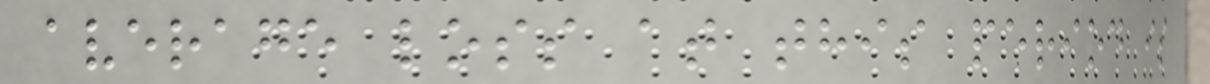average loss at this period is
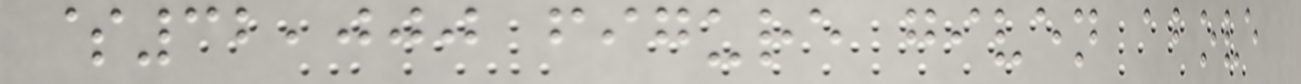$32,000 figure given above
